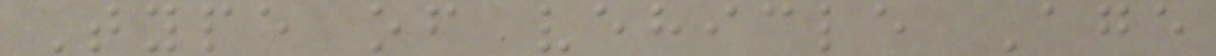Type of vehicle Age
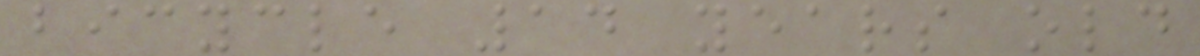bicycle 14 years old
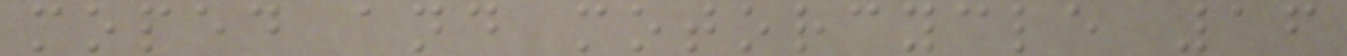moped and motorcycle 16
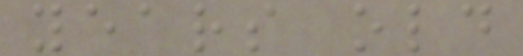years old
